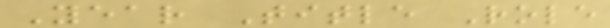Year Title Role
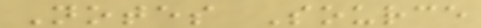Notes Source
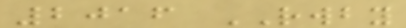2016 RWBY
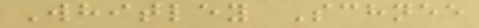Whitley Schnee
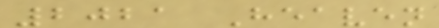2021 Heaven
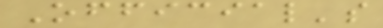Official's
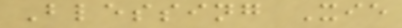Blessing Xie
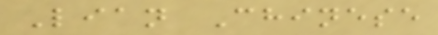Lian Chinese
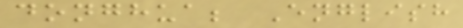donghua; English
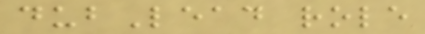dubLead role
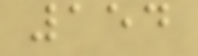154
